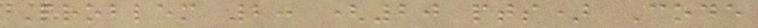Problem 2: (20 pts) Code
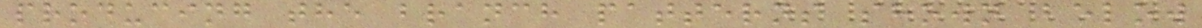producing the branch patterns shown below
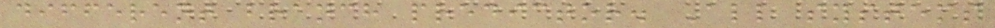different branch predictor. All systems
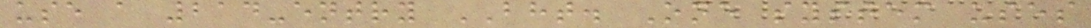use a 214-entry BHT. One system uses
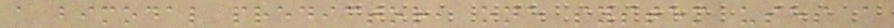a bimodal predictor, one system uses a
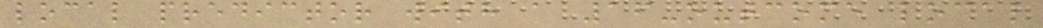local predictor with a 16-outcome local
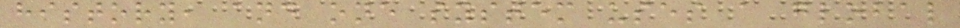history, and one system uses a global
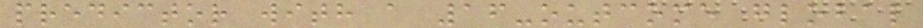predictor with a 16-outcome global
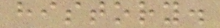history.
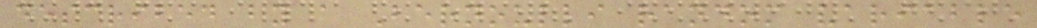described by a Bernoulli random variable
